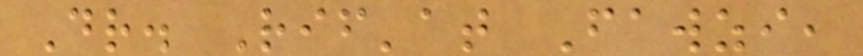Dr. Rif'at Fawzi,
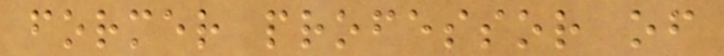former professor of
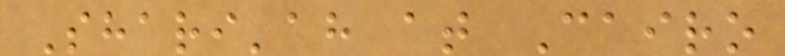Shari'ah at Cairo
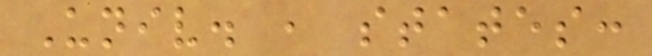Univ. , states:
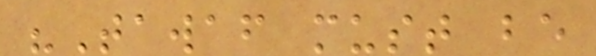"Tawaf must be
